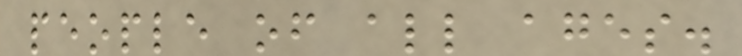people of all ages.
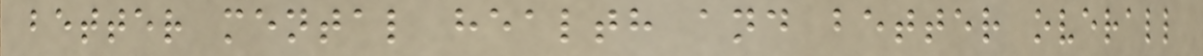better mental health and better overall
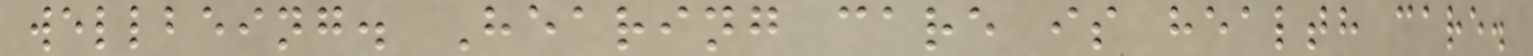wellbeing. Hearing care is health care.
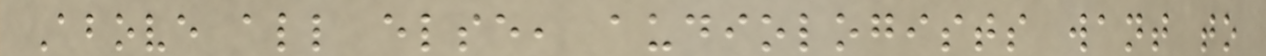Above all else, audiologists want to
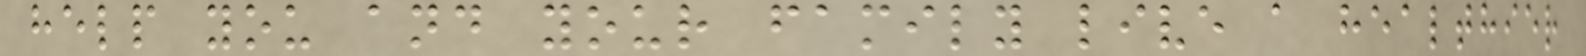help you and your family live a healthier
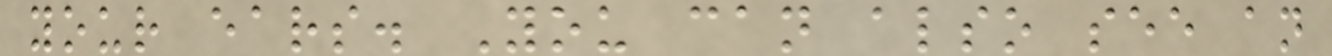your ears. You can also see an
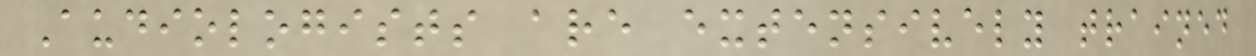Audiologists are extensively trained
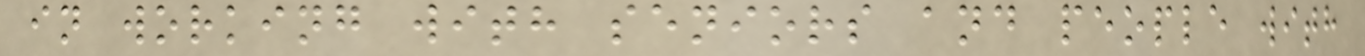in working with seniors and people with
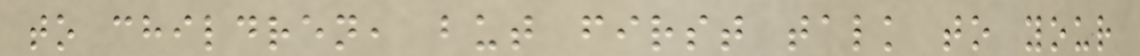to children, but first talk to your
